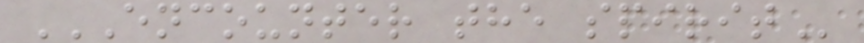ENCOUNTER THE SPIRIT
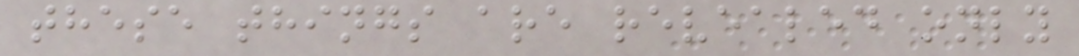these things are revealed only
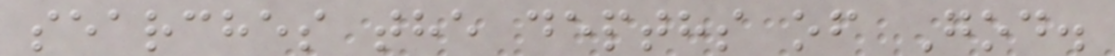searches the depths of God.
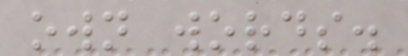own words.
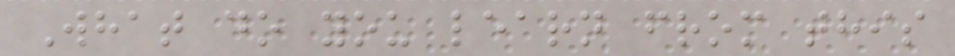What do you learn from this
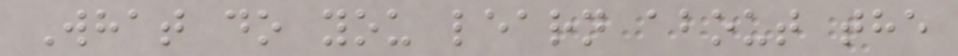What do you learn about the
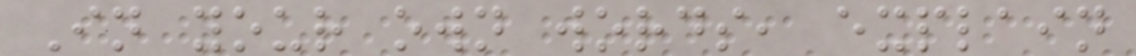In your own words, explain
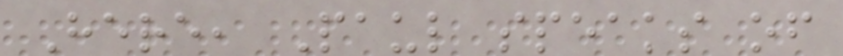Here, Paul speaks of
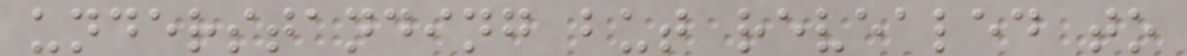understanding but revealed to
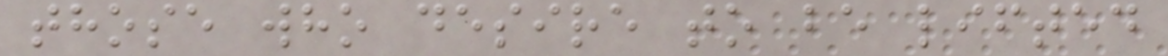those who desire to be lifted
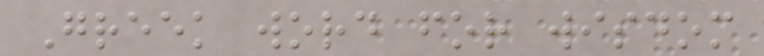Greek word for wisdom
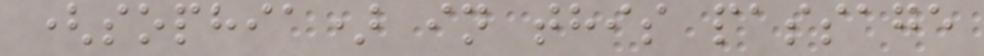(sophia) in this passage
